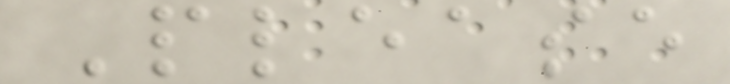Please
